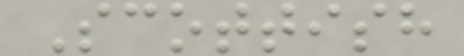Scottish
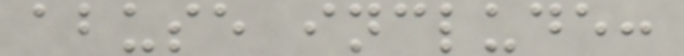abuse include:
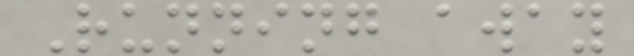Running away
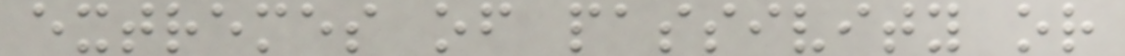extremes of passivity or
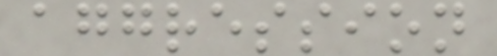aggression
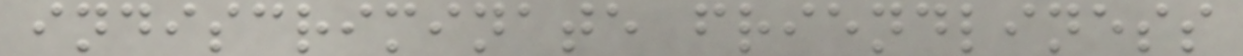indiscriminate friendliness
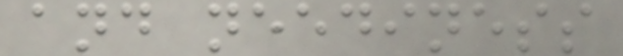and neediness
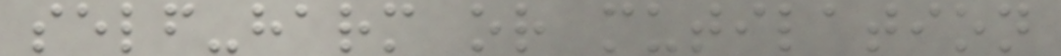self-harm or mutilation
